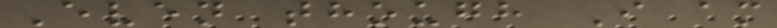Even though I am
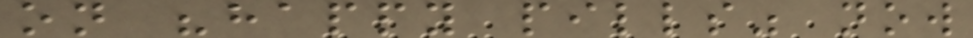on "happy pills" now
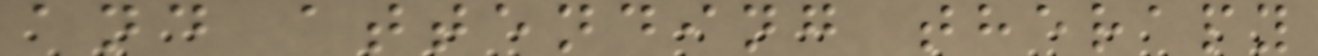and attending therapy
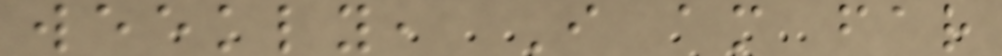weekly, I am far
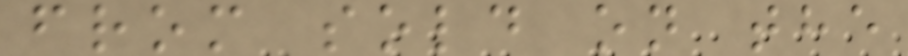from sold on the
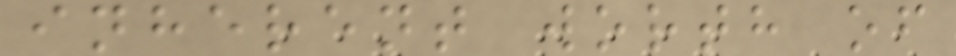inherent worth of
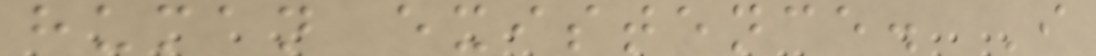human existence. I
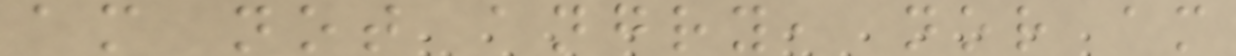am not angry, nor am
